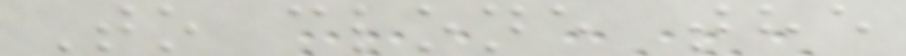To clone the
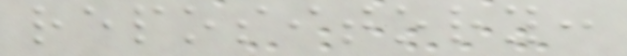repository:
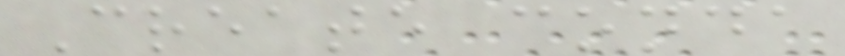Create conda
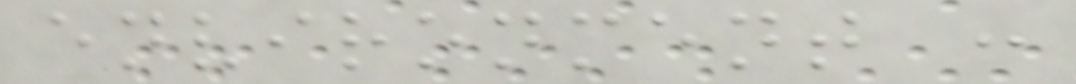environment :
